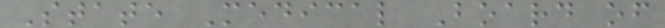State Medical Board of
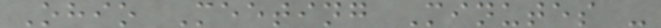Ohio Meeting Minutes -
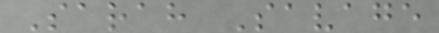Sarah Savage
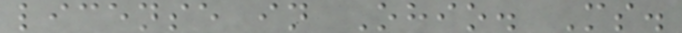license in Ohio. Ms.
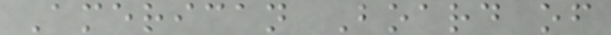American Board of
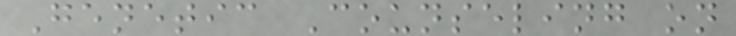Genetic Counseling on
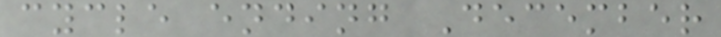cycle ending December
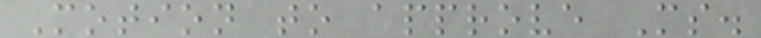Motion to approve Ms.
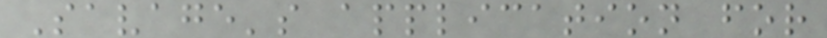Savage's application for
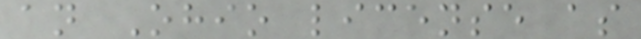an Ohio license as
